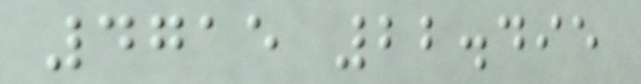4715 22.495
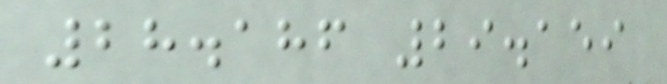28.186 29.159
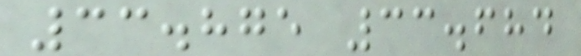33.875 33.684
